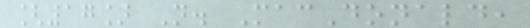[17] N. MacDonald,
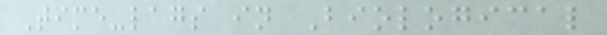Time-lags in Biological
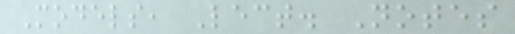Models, Lect. Notes
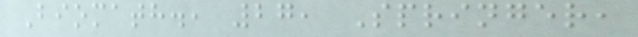Biomath., 27, Springer,
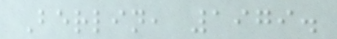Berlin, 1979.
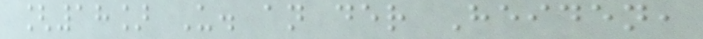[18] U. an der Heiden,
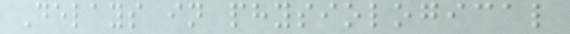Delays in physiological
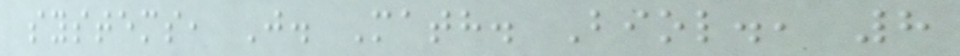systems, J. Math. Biol., 8
